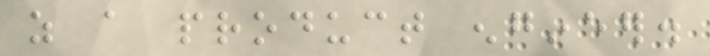as a product engineer.
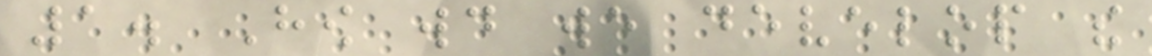1. How would we develop the
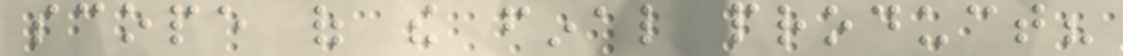scope of the final product?
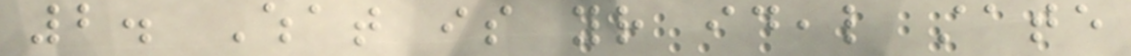2. What is your ideal state
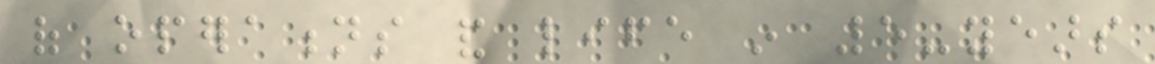of operations and life in 5-years
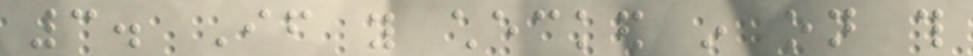3. If you checked in on this
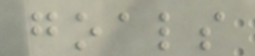goals
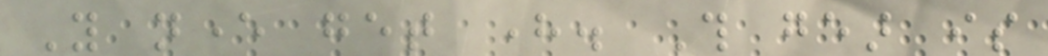You never get here. This gear is
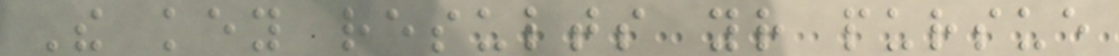The key results your pursue
